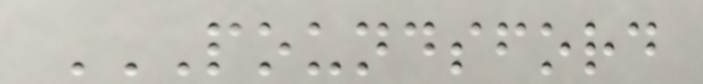POUNDSFORD
